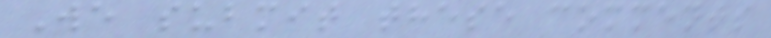We submit these comments
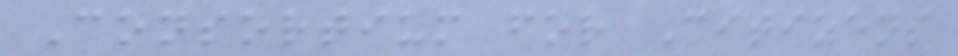Consortium for Citizens
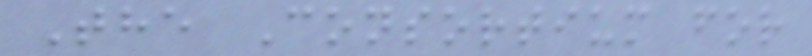The Consortium for
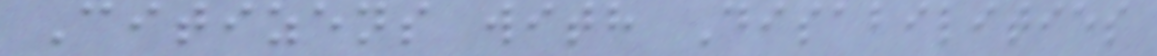Citizens with Disabilities
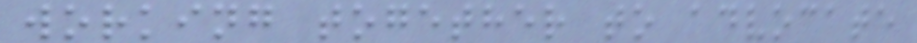working together to advocate
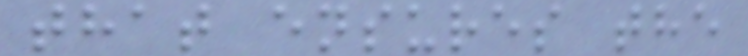that ensures the
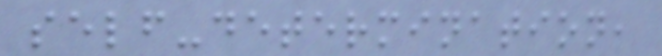self-determination,
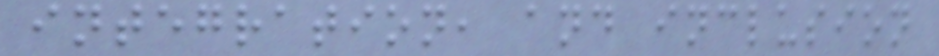integration, and inclusion
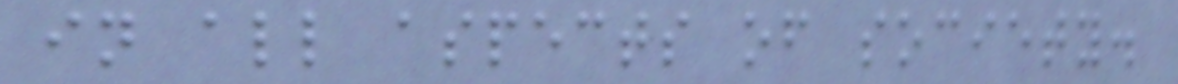in all aspects of society.
